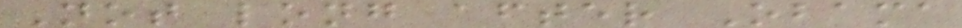Not long after Obama
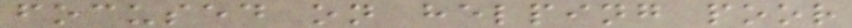focused on helping poor
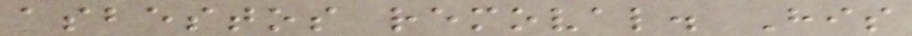asbestos removal. His
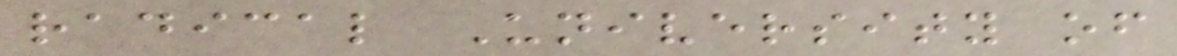radical University of
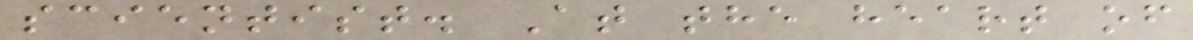scientist. At the heart of
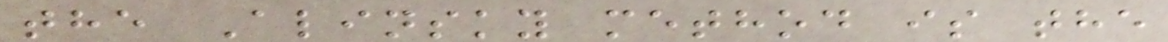the Alinsky method is the
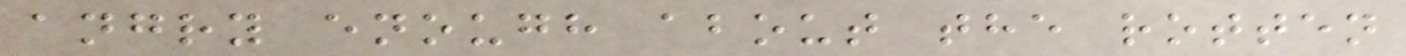angry enough about the rotten
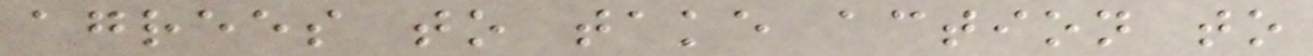agrees to take action to
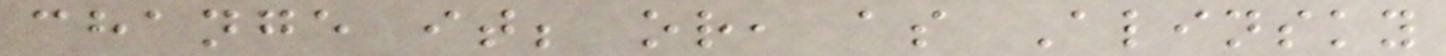change it; or, as Alinsky
